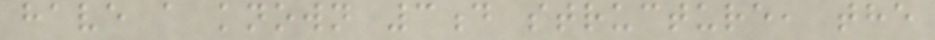have a known 3d structure, the
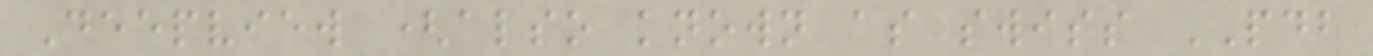Deepview (also known as swiss PDB
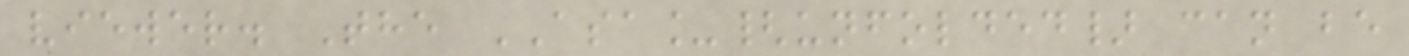viewer. The ASA_{unfolded} can be
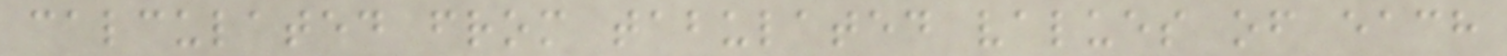calculated from tabulated values of each
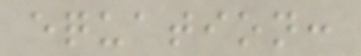equation:
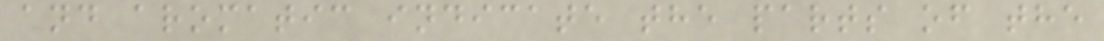and aromatic indicate the parts of the
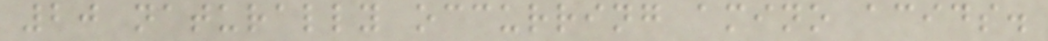20 naturally occurring amino acids.
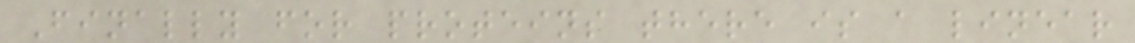Finally for proteins there is a linear
